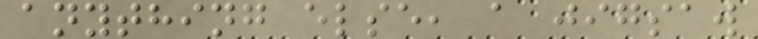anything else, a jigsaw
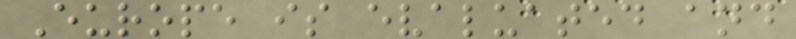Europe is evaluated and
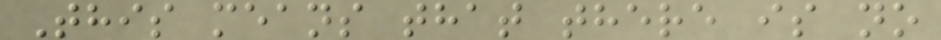This means that there is no
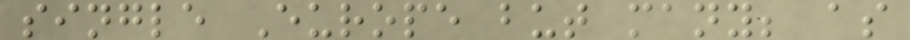single Europe but many; as
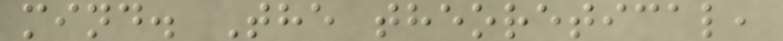mind. The theoretical,
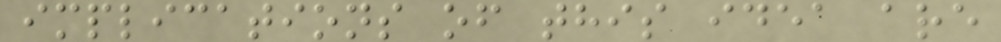implications of this idea are
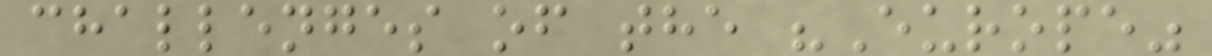challenges of the "Europe"
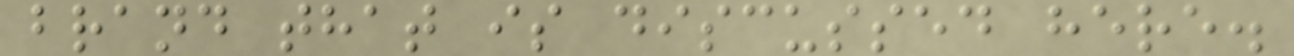brand that is discussed here.
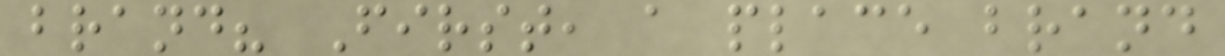brand? First, a place brand
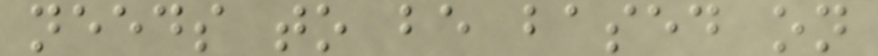needs to be based on
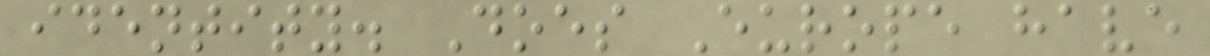identity. Does Europe have
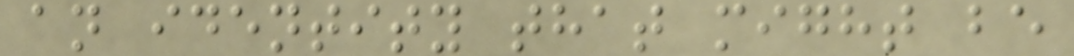an identity that might be
